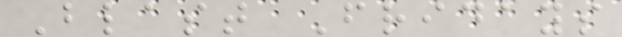Blast Fridays
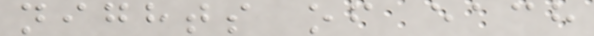nights of each
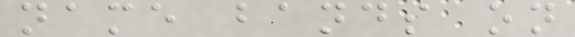name bands on
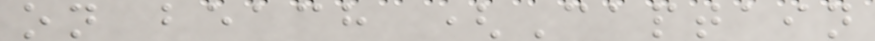on beach (Captain
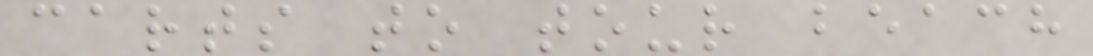carts to tour beach
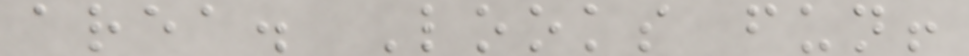area. Looks fun!
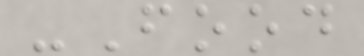-Food
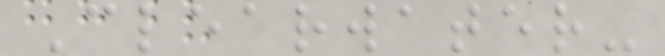Clearwater-
